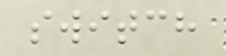switch
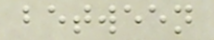between
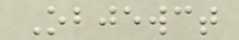Objewct
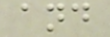and
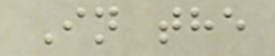In the
